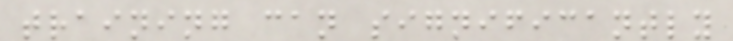training can significantly
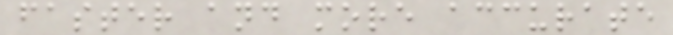faster and more accurate
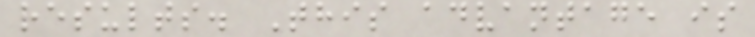results. This advantage is
